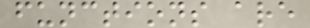functions are
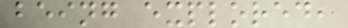being explored,
